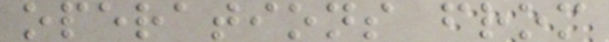operations from
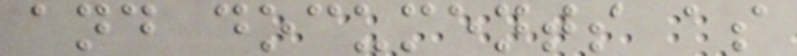and documents as
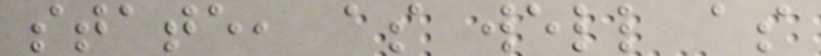state, as well as
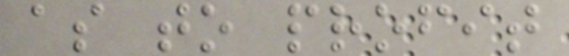as to profit
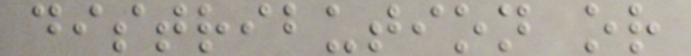distribution or
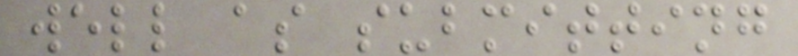well as submitting
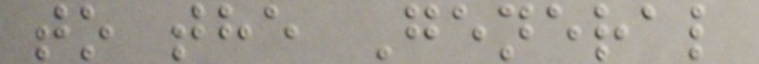to the General
